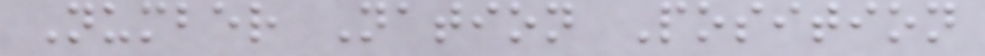Number Nation Position
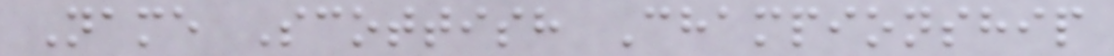Name Scottish Championship
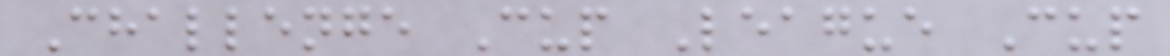Challenge Cup League Cup
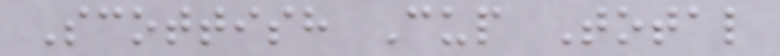Scottish Cup Total
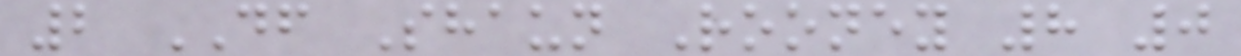2 DF Shaun Rooney 8 0
